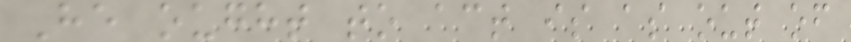He ought to act is as out of
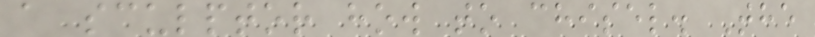a sculptor how to chisel. The
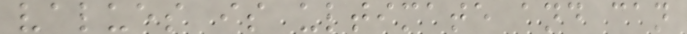values is ultimate and can
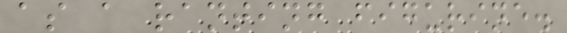as a ranting figurine.
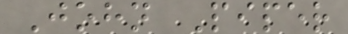John Piper
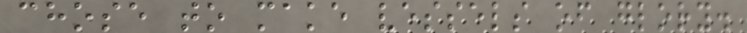chose to make vessels of glory.
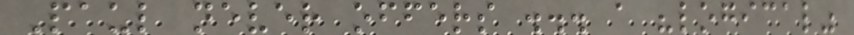Paul never offers ... a "logical"
